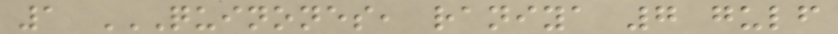1 QUINONES, RANIYA 7 GULF
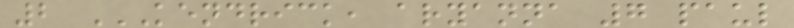2 KENDRICK, ARYANNA 7 PAUL
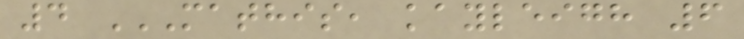4 MATHIS, KAYLEIGH 6
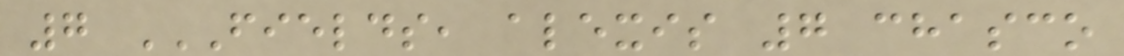7 FIELDS, ALEXIS 7 CHASCO
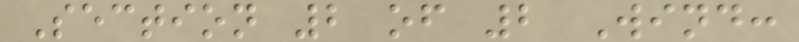Section 2 of 2 Wind:
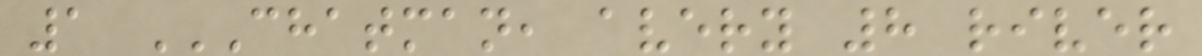1 CHATMAN, AVERY 8 RIVER
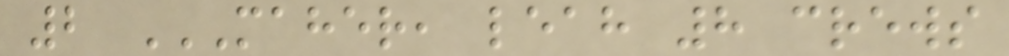2 MAHER, LEAH 8 CREWS
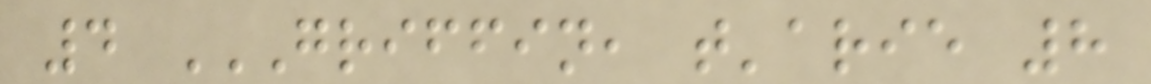4 GRIFFIN, T'ARIE 8
